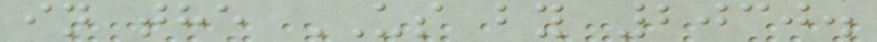in the US by 2030.
